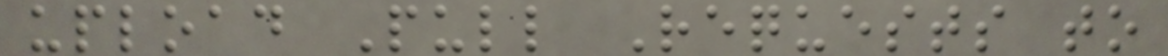upload Pull Requests to
